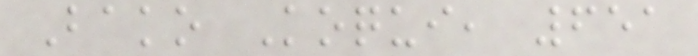Bako Koqui, 651
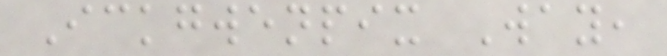Ickgwenpix Way,
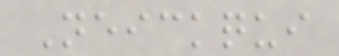Neickqui
